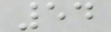54
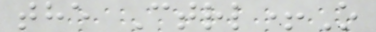the Ctrl+O
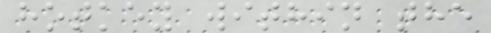hotkey within the
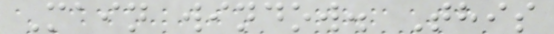Main window. This
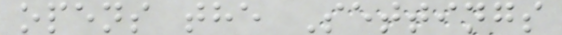opens the Settings
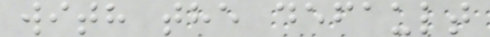with the default
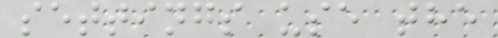settings use the
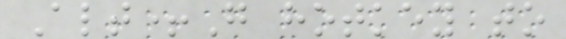Alt+G hotkey to
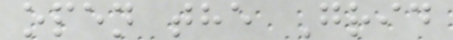open the Grid
